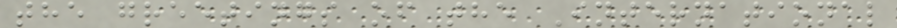the greetings of the International
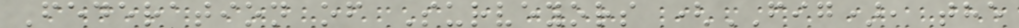Federation of Surveyors (FIG), the
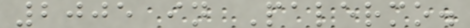2005 in Palermo.
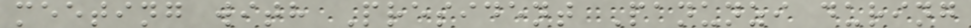meeting with President Panunzi during
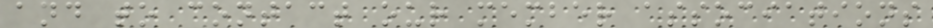and to contact our member associations
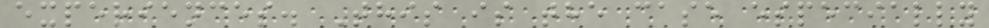experiences. This is the case especially
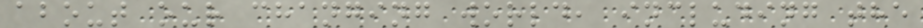about our changing world, including the
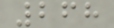268
